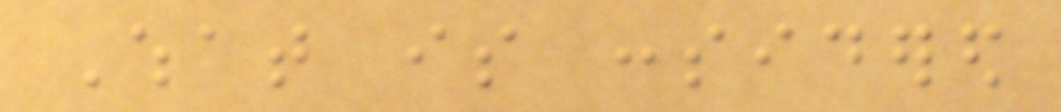What is considered
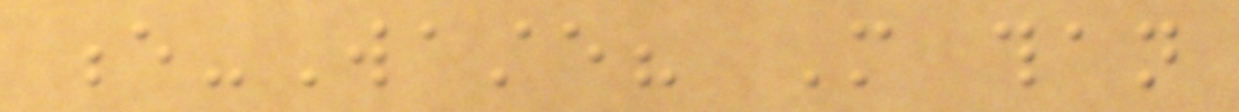e-Waste? More than
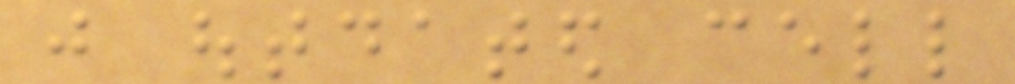just outdated cell
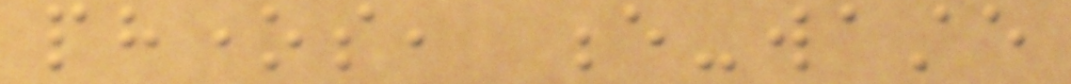phones, e-waste
